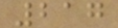217
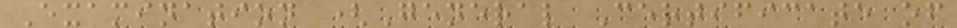Examination (General Certificate of
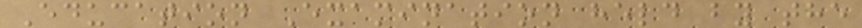Education Examination held by the
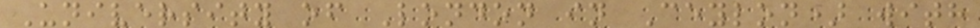University of London in Ceylon) with
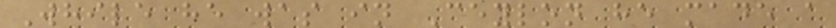While he was in Ceylon he made a
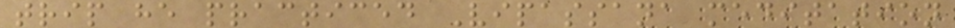trip he practiced Vipassana meditation
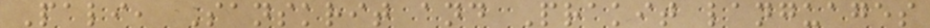Pali, Sanskrit and Prakit languages
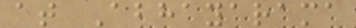at Abhayarama
